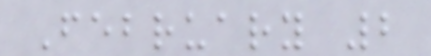February 2
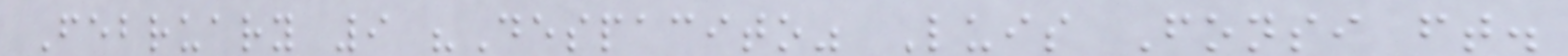February 9 "Despacito" Luis Fonsi ft.
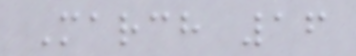March 16
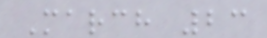March 23
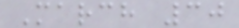March 30
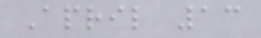April 13
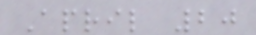April 20
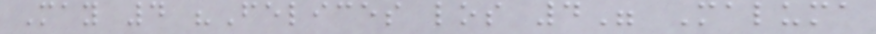May 4 "Felices los 4" Maluma
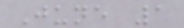June 1
